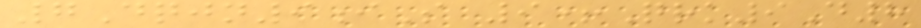7Dqjn9iS 9+Qrk9D8
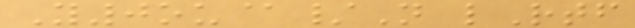Y0ou@/N lRtf
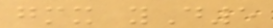gmx yD5
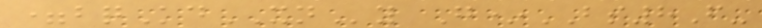=bqKdXNy G*BS8F-
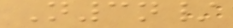N3n/
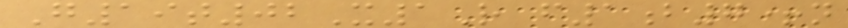G19t02X1R f1b7+n
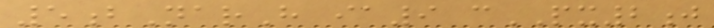5bNarH ia9 cPX2j
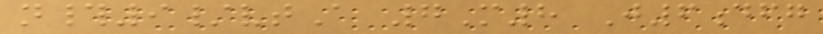n#9/vtA 7M8 J6dfg
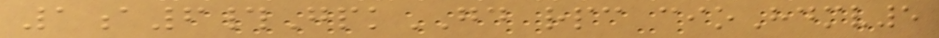1a6#GpkGD rpc cioHdmv5
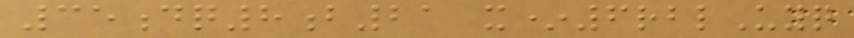35dq8b21 x*6rblUyq
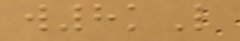w8kL
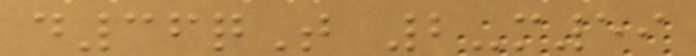d36qT 2-m59
